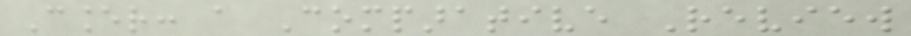Cancer: a Comparative Review
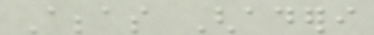Abbas Ghaderi
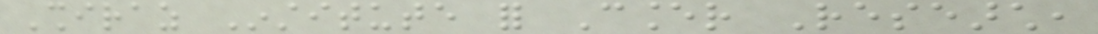Shiraz Institute for Cancer Research,
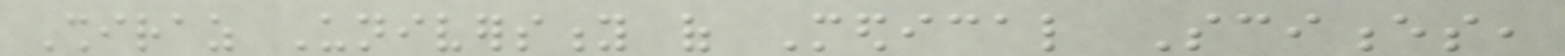Shiraz University of Medical Sciences,
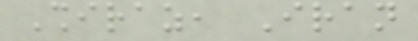Shiraz, Iran
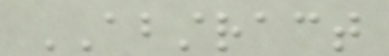ABSTRACT
